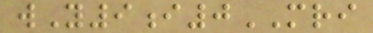wY9i0MRI
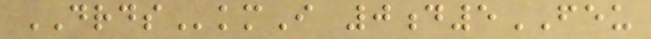DRDSkmI 0d5FEU
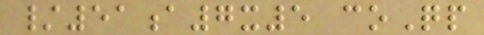/51a7x5 coQp
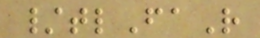/tlFaR
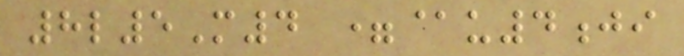8l5M4 =@u4ji
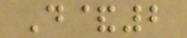D&2
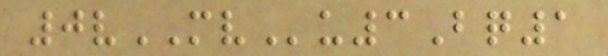0vMVu3Bq1
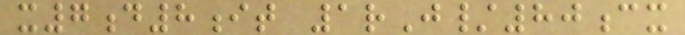x7d8it 1rJ/80cx
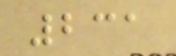231
